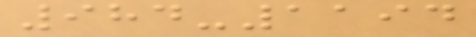984-1194
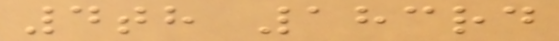4th 183rd
